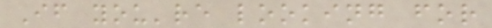If you're looking for
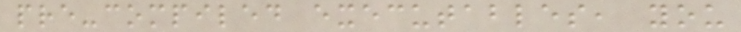pre-compiled executables, you
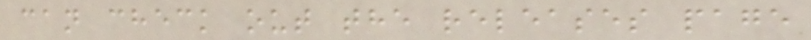can check out the releases page
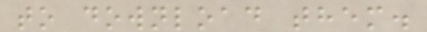to download them.
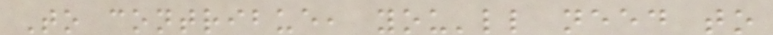To contribue, you'll need to
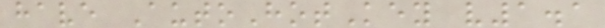have AutoHotKey v1.1
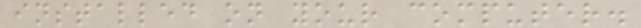installed on your computer.
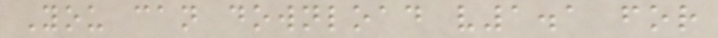You can download v1.1 for
